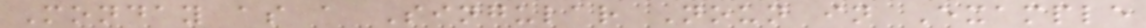Monday as a Singular Noun in Example
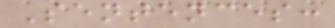Sentences:
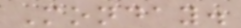Monday.
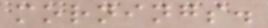mornings.
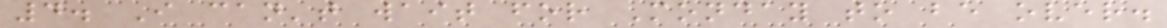4. I can't wait for Monday to be over.
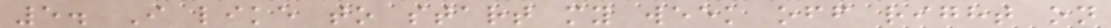5. I like to start my week off right on
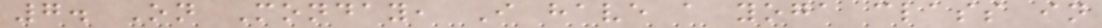7. On Monday, I have a yoga class in
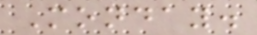Monday.
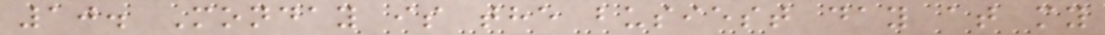10. Monday is the busiest day at my
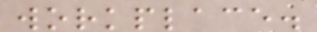workplace.
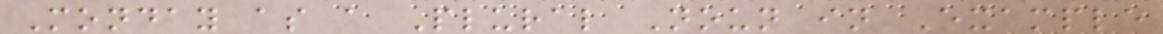Monday as a Plural Noun in Example
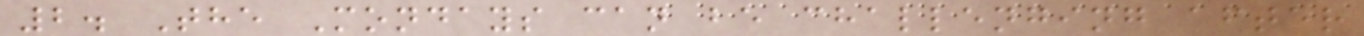2. The Mondays can be challenging after
